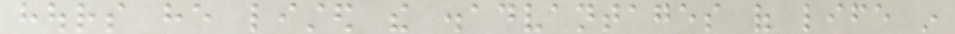hours he listed the disadvantages of life in
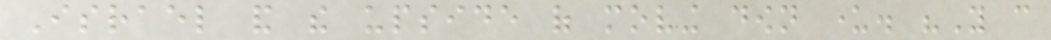Israel and the upside of moving down under. "You can
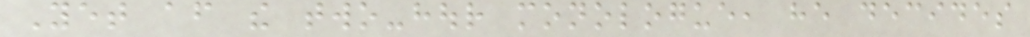Yet after the two-hour monologue, he decides
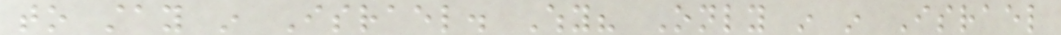to stay in Israel. Why? Only in in Israel
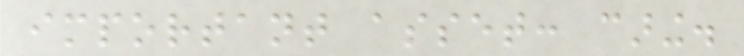important asset: caring.
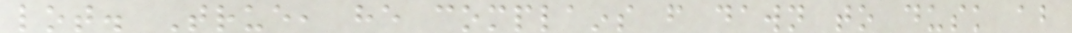lot. True, he complains from dawn to dusk about
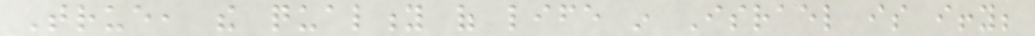True, the quality of life in Israel is iffy;
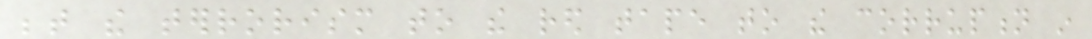between the terrorism to the red tape to the corruption in
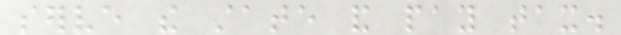serve the state and pay tax.
